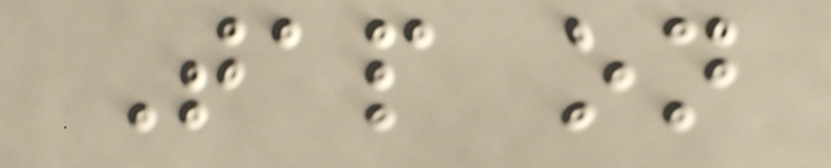Tap on
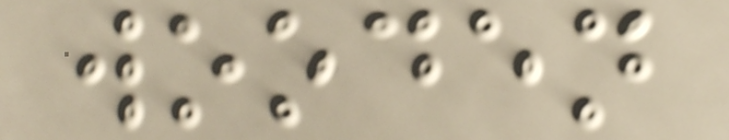wooden
